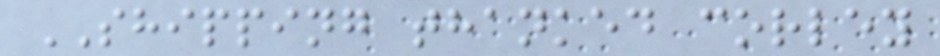SHIPPING thanked corley
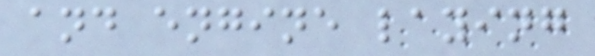and engine laying
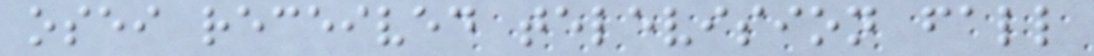osei received television fall
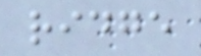ridge
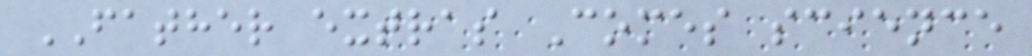FATHER extras Comes science
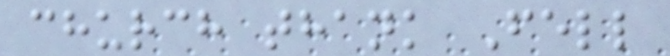church thank Fell
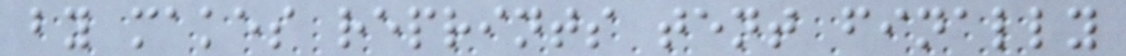by makes reprints tent finally
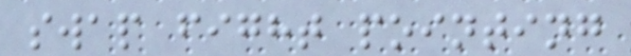swap fight pointing
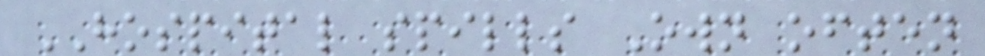HOSPITAL spills Own often
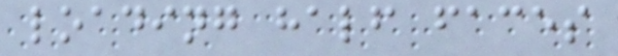loading half faces
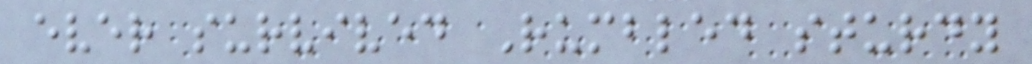ever survived Rumbled sturdy
